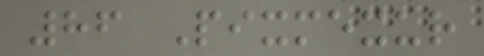86 Pixmexur
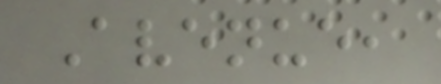Avenue,
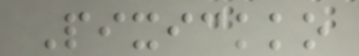Pixickko
